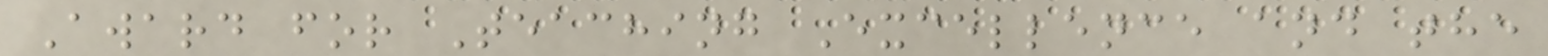Award for Teaching Excellence and the
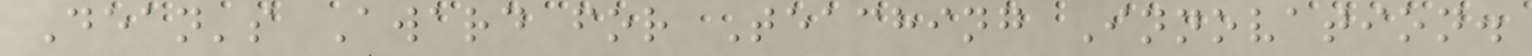Dean's Award for Teaching Innovation.
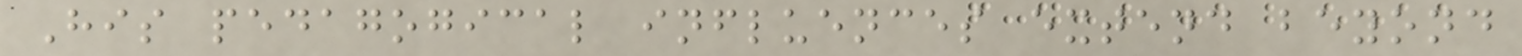His pedagogical influences extend beyond
